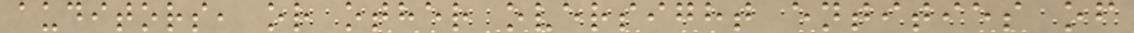auditors, or other oversight entities of
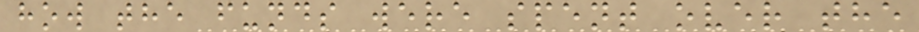how the funds were spent over the
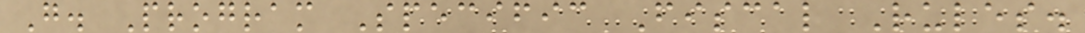G. Program Specific Fiscal Rules.
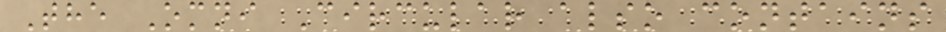The Omni Circular also contains
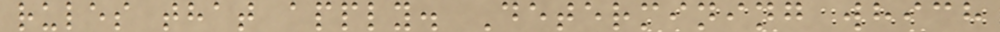rules that apply. Determining which
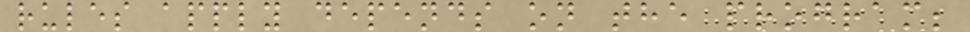rules apply depends on the program;
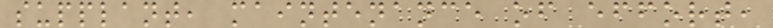supplant, maintenance of effort,
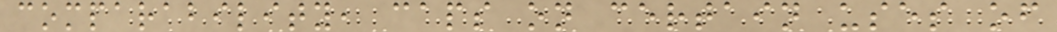comparability, caps on certain uses of
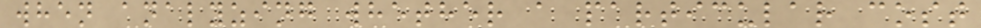when analyzing whether a particular cost
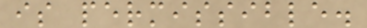is permissible.
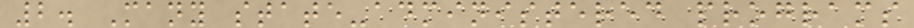2. Many state-administered programs
